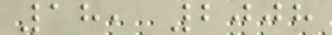18, 2008
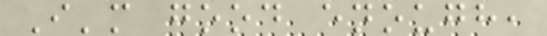I'm good enough,
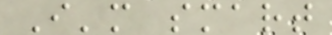I'm smart
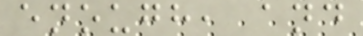enough, and
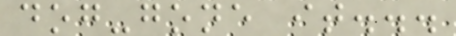dog-gone it...
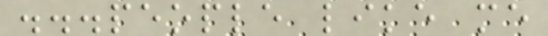...people like me
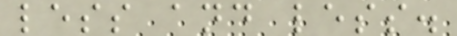less and less.
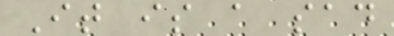It is a sad
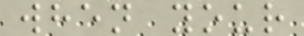when your
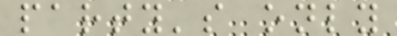party's only
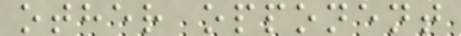other opponent
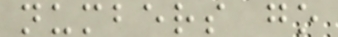numbers go
